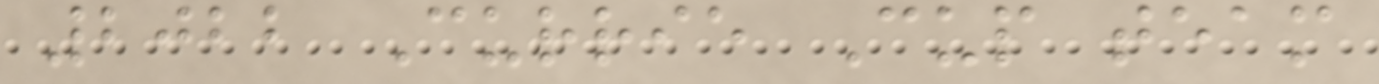2022 Currie Cup team
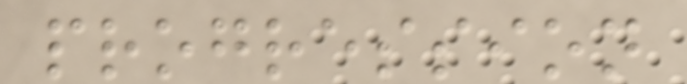progression
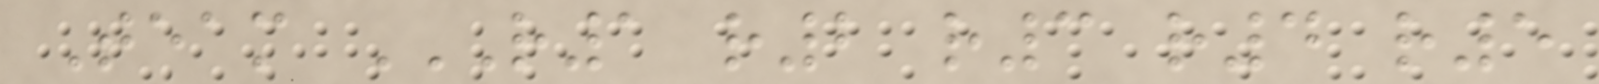Team R1 R2 R3 R4 R5
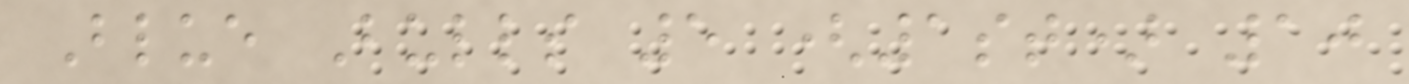Blue Bulls 5 (1st) 10
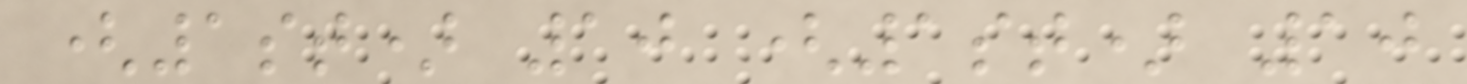(1st) 10 (1st) 10
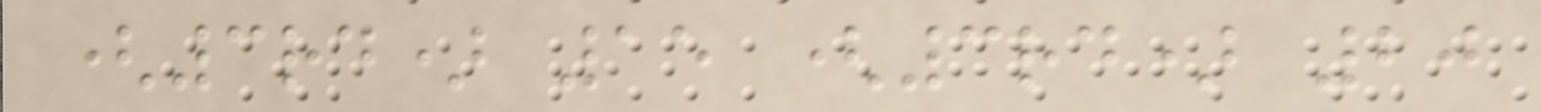(3rd) 15 (3rd) 20
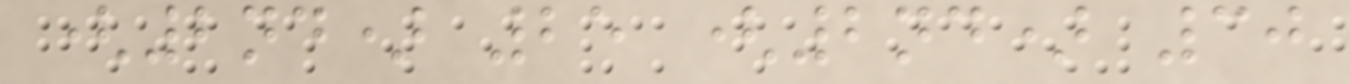(2nd) 25 (2nd) 30
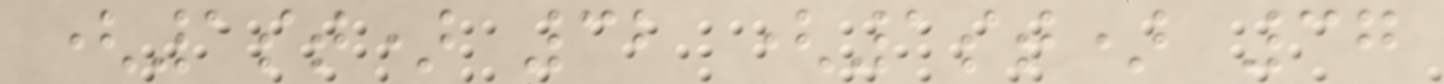(1st) 32 (1st) 37
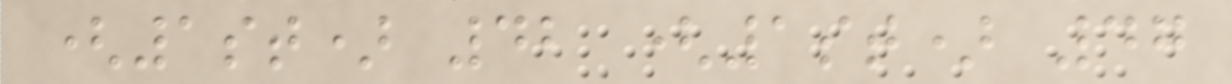(1st) 42 (1st) 47
